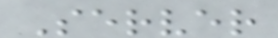Server
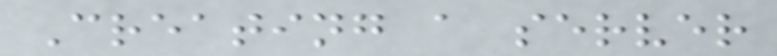Creating a server
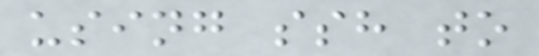using ssh to
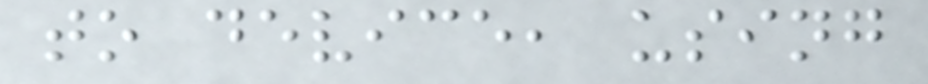to device, using
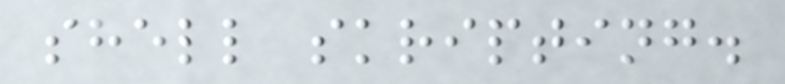shell skripting.
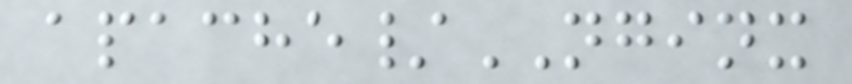apache/NGINX
